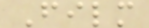Film
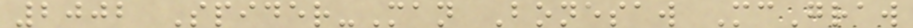2002 Spider-Man Bonesaw McGraw
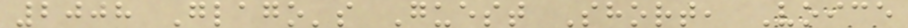2008 Glago's Guest Short, Voice
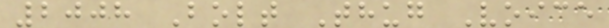2008 Bolt Thug Voice
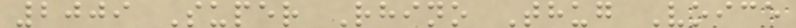2009 Super Rhino Thug Voice
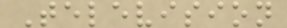Television
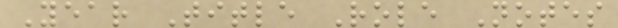Year Title Role Notes
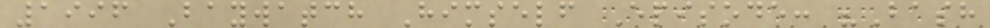1996 Baywatch Himself Episode: "Bash
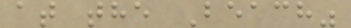at the Beach"
